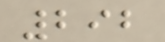292
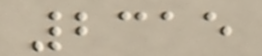2315
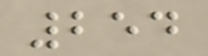254
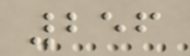256
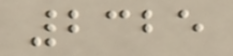2325
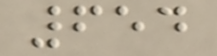654
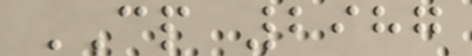CP 2987
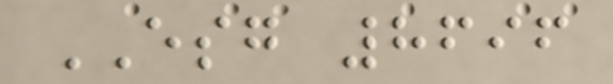ESG 8696
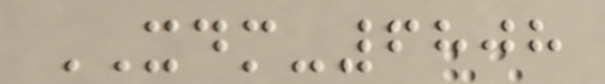XDM-6808
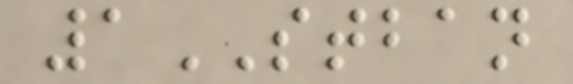1STBAN
